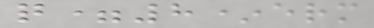q=8*erm
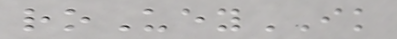roUeyIK
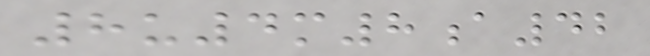8u4m8a42
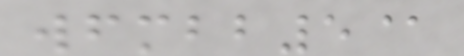wfmbb5@
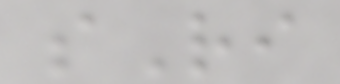sRi
